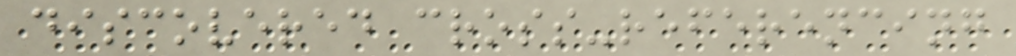discovered cross-referencing
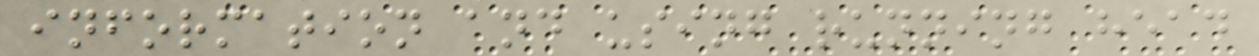information and using running head
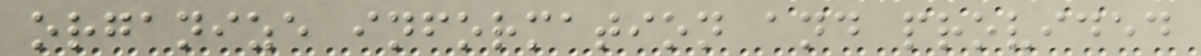organize information and provided
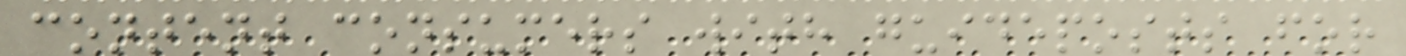content consumers with guideposts for
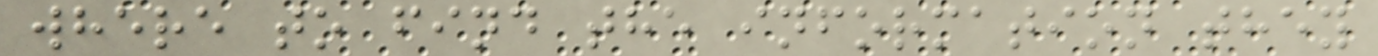where to find the information they
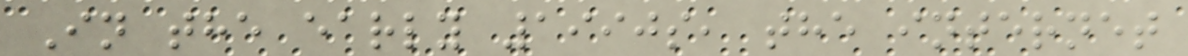In the early 1990s, the internet
